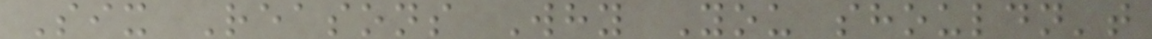Six Reasons Why You shouldn't
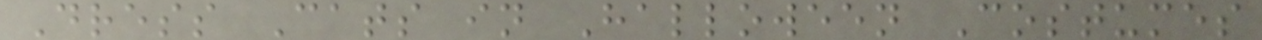Dress Cats in Halloween Costumes
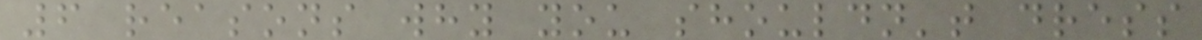6 reasons why you shouldn't dress
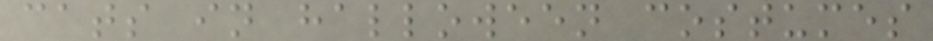cats in halloween costumes
